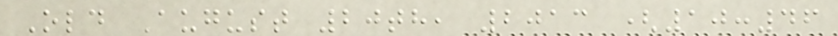Old August 20th, 2013 (10:46
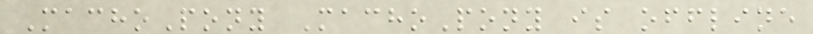MachoPony MachoPony is offline
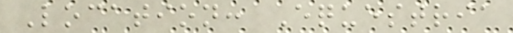Location: Equestria
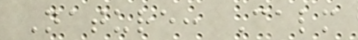Nature: Calm
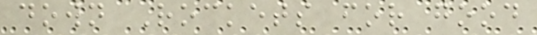down Rockets for good
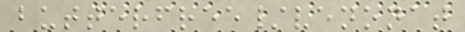butterfree/venonat
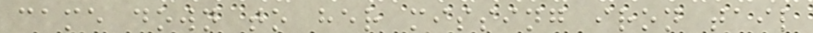came down to her missing iron tail
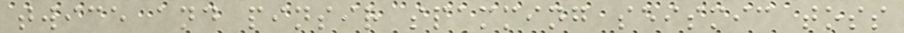twice and pinsir spamming seismic toss
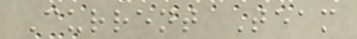Current Team
